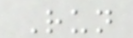Run
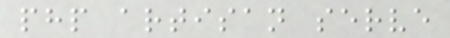php artisan serve
